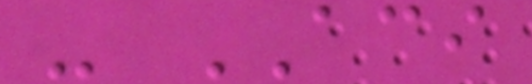- ACI
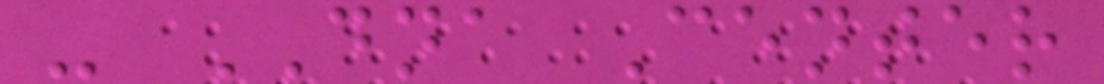- DNA Center
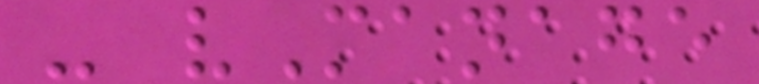- vManage
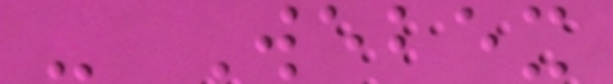- Webex
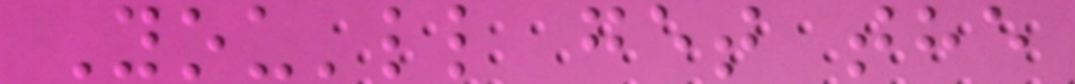You'll get the
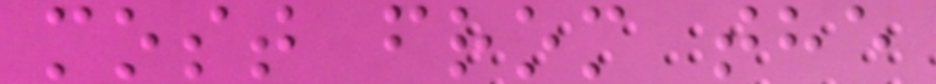most from the
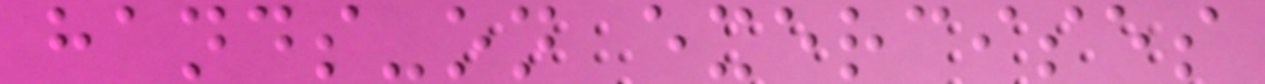hands-on exercises
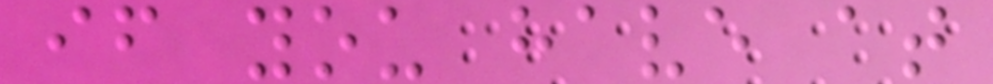if you have at
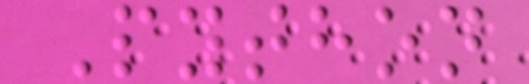Python
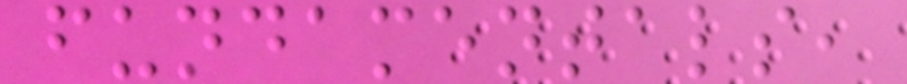fundamentals,
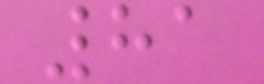81
